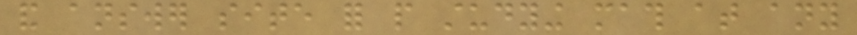and answer site for people studying math at any
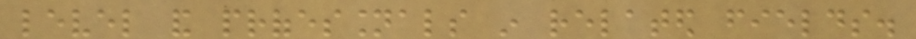level and professionals in related fields.
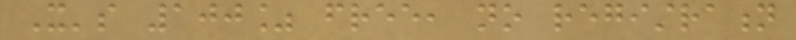It's 100% free, no registration
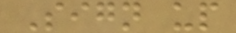Sign up
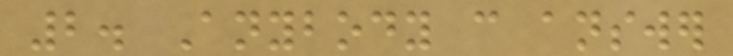2. Anybody can answer
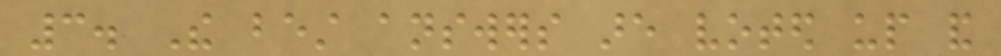3. The best answers are voted up and
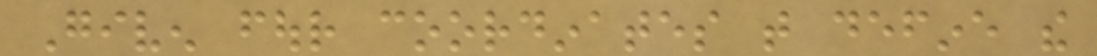Given four coordinates that define the
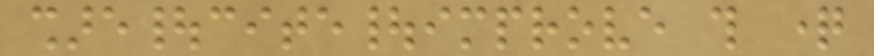share|cite|improve this question
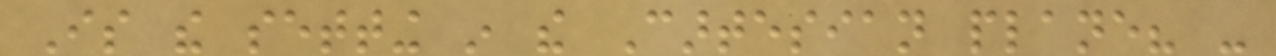Is the setting in the Cartesian plane? -
